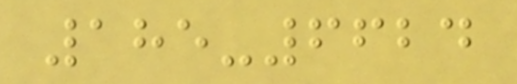185-6624
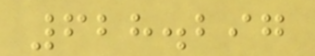628.297
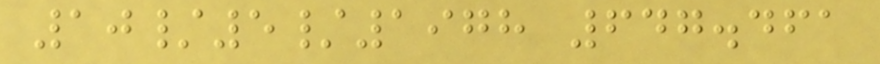10/5/1978 647.461
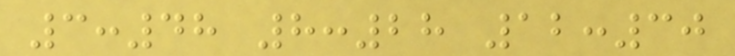3:48 8:28 12:30
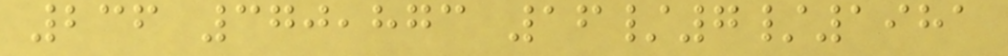236 370,873 16/7/1981
